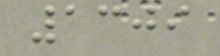1309
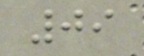09
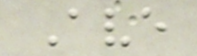Ave
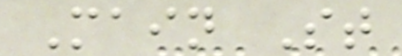Main St
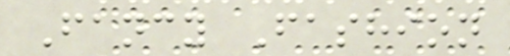Fancy Fashion
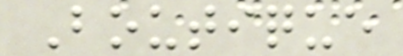Boutique
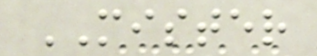MISTER
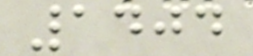1404
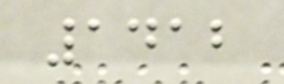1412
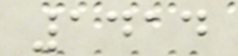1414
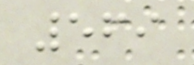569
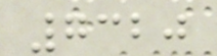7320
